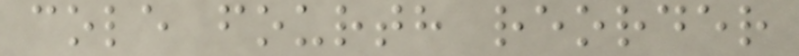cole fourth reorder
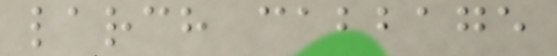larch cabbage
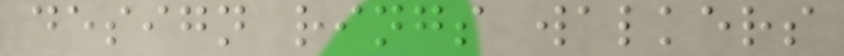design rings walkers
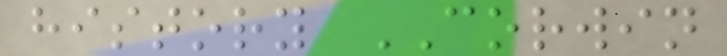history CORWIN
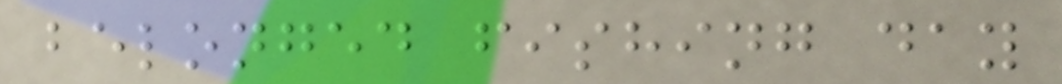belonged fishing day
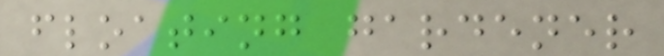floating gardener
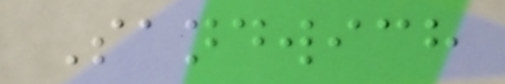Sandwich
